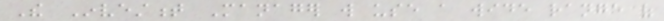The Investment Manager will use a wide range of
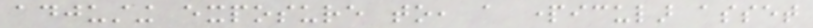adjusting exposure to, a particular asset
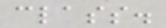class.
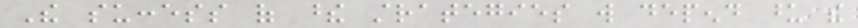The success of these strategies will depend upon the
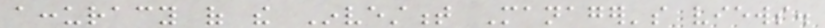accuracy of the Investment Manager's views.
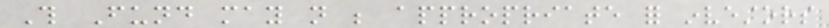This Fund may not be appropriate for investors
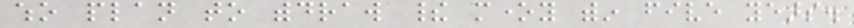who plan to withdraw their money within five years.
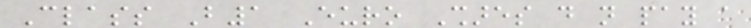Class B1 Euro Shares do not pay a
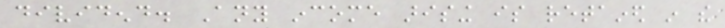dividend. Any income arising is retained in the
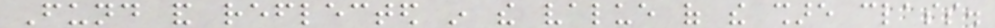Fund and reflected in the value of the share class.
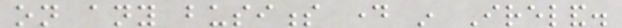on any business day in Ireland.
